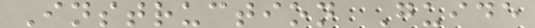Instruction Guide
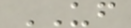UF
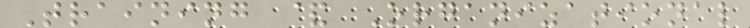Training & Organizational
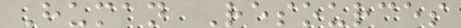Human Resources
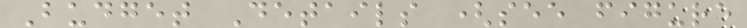Budget Details (see figure
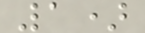1)
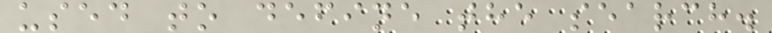used to define the search.
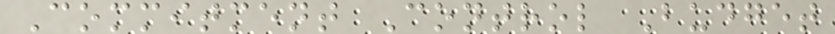Commitment Control Budget
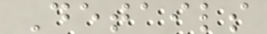Details
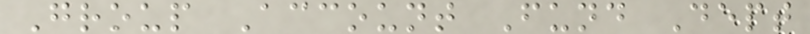Group Account Fund Dept
